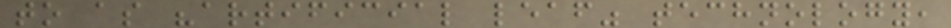to as "artificial leaf" technology,
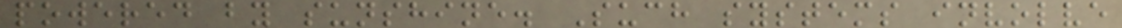powered by sunshine. Such systems involve
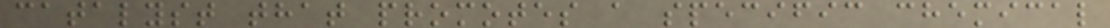catalyst that promotes a specific chemical
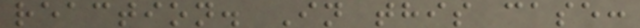reaction. In this case:
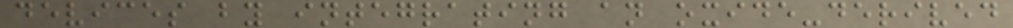devices by integrating an oxide-derived
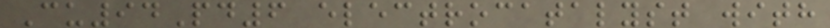Cu94Pd6 electrocatalyst with
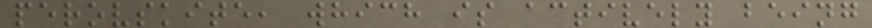perovskite, which is actively being
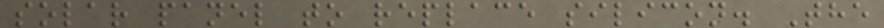solar panel to replace silicon. The
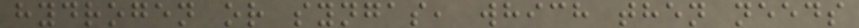hydrogen or syngas, which then needs
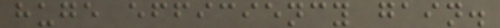huge efficiency gain.
